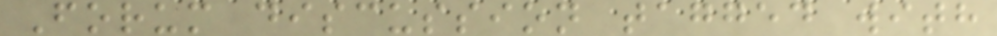Forum discussion tagged with
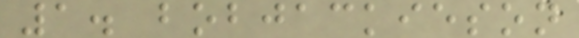1. bobjackieson
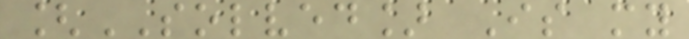[SOLVED] Is my
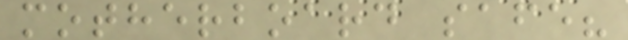motherboard safe?
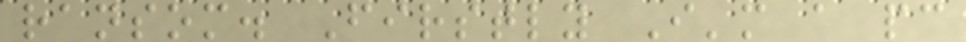ransom. Firstly I'm a pc
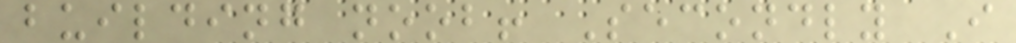building noob! Secondly I
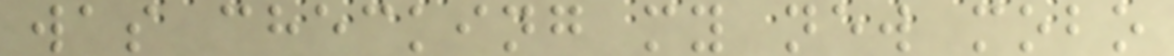was checking my new mobo
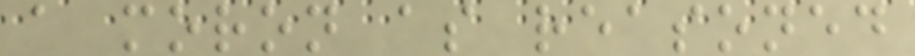a moron as reasoned
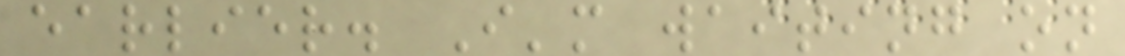earlier. I'm waiting on
